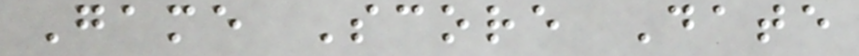Game Score Date
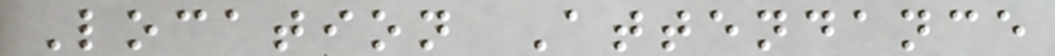Location Attendance
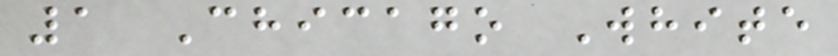1 Chicago White
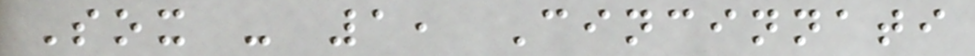Sox - 1, Cincinnati
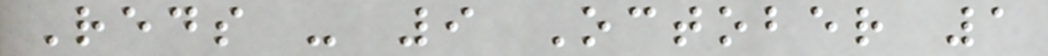Reds - 9 October 1
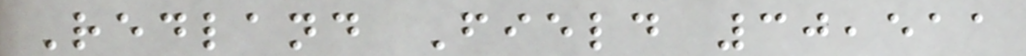Redland Field 30,511
